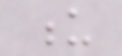u
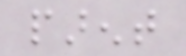parent
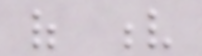of v
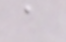a
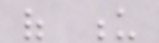of u
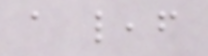a leaf
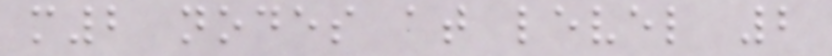m2 nodes at level 2
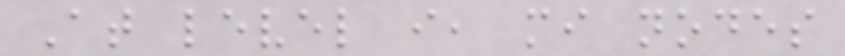At level i, mi nodes
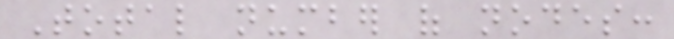Total number of nodes:
